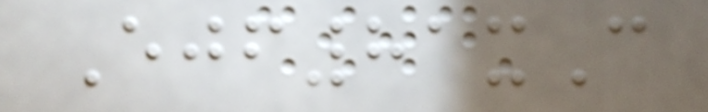Ejf81xC
